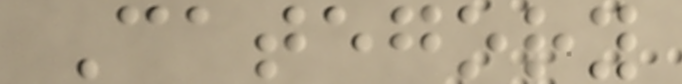Category
